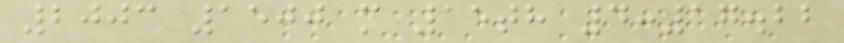2003 1500 m 15th 4:17.22
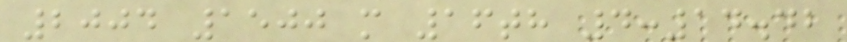2004 1500 m 16th 4:14.42
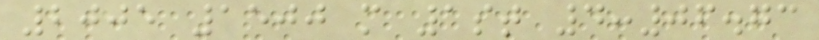2005 1500 m 1st 4:06.73
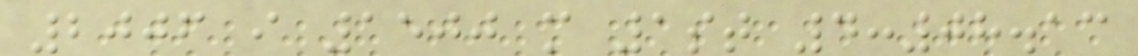2006 i 1500 m 1st 4:08.13
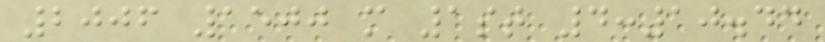2006 1500 m 1st 4:10.44
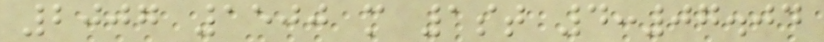2007 1500 m 1st 4:07.04
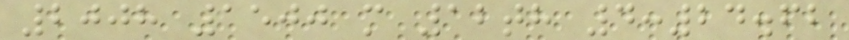2008 1500 m 12th 4:24.62
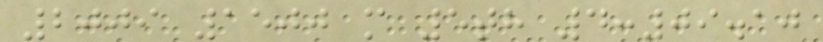2009 1500 m 5th 4:09.10
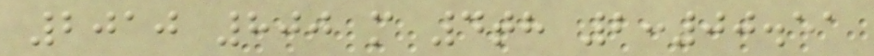2010 800 m 4th 2:00.51
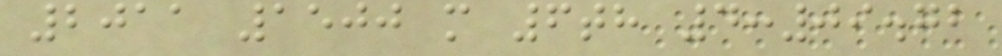2011 1500 m 6th 4:09.72
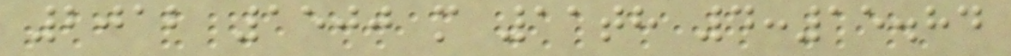2012 1500 m 11th 4:15.84
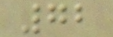72
